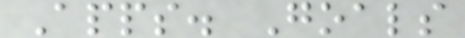Apps. Goals
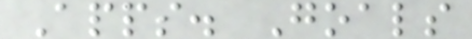Apps. Goals
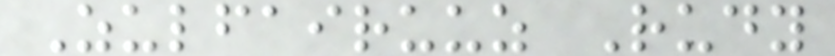Zulfairuuz Rudy
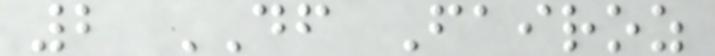2 DF Fairoz
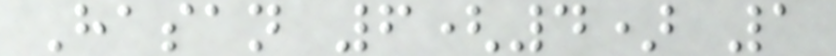Hasan 6(4) 1
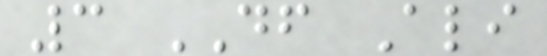3 DF Ali
